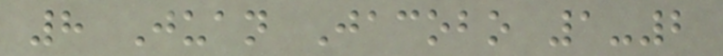8 Juan Jacobo 1-2
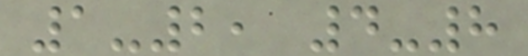1-2, 4-8
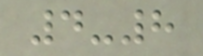4-8
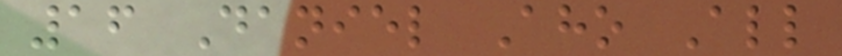16 Daniel Aho All
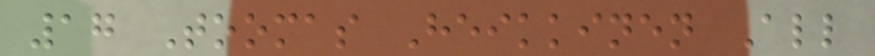17 Toomas Heikkinen All
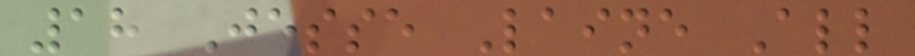18 Jesse Laine All
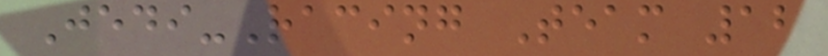Jedi-Racing Team 12
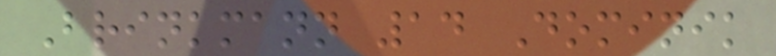Brinkmann 14 Dominik
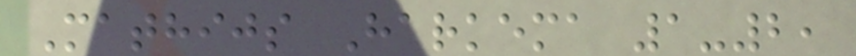Mathijs Harkema 1-2,
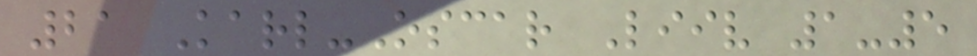21 Karl-Oscar Liiv 1-5
